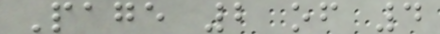Page 2 of 4
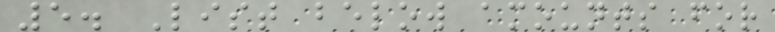5. List below amounts for
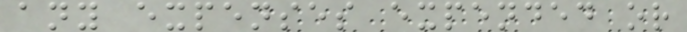any expenses expended or
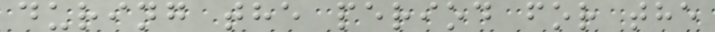during the period for the
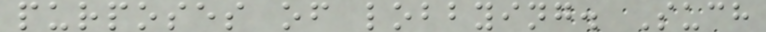purposes of lobbying. Such
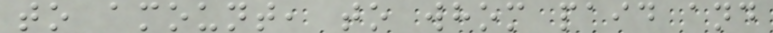to amount, to whom paid and
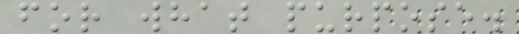for what purpose.
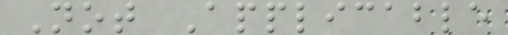Not Applicable
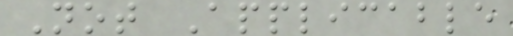Not Applicable
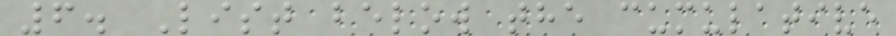6. List below the cumulative
